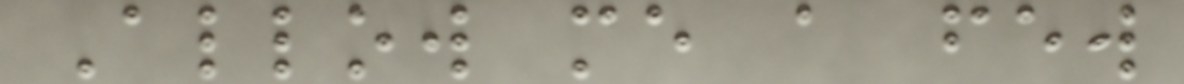Allow me a few
